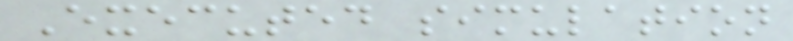Executed simulation
